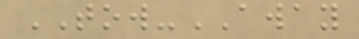TOW-AWAY
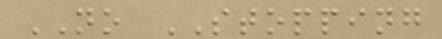NO STOPPING
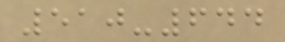510-644
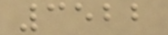3522
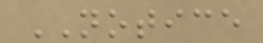NOTICE
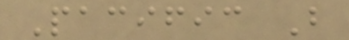Pacific B
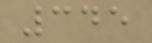345
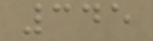345
